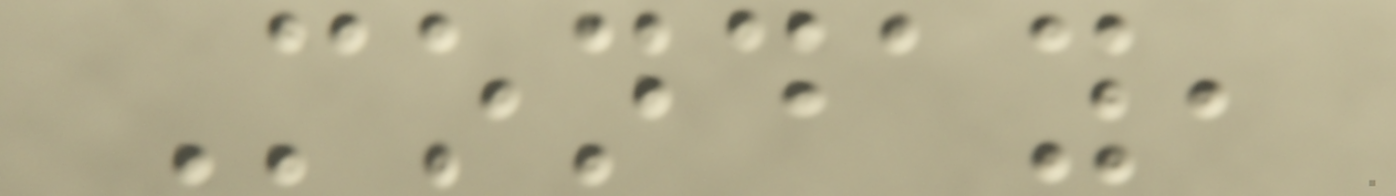Monday,
